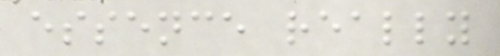essence really
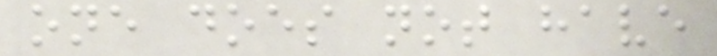one does not have
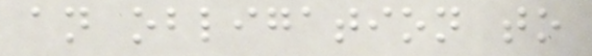an obligation to
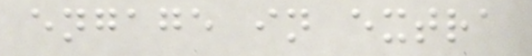engage in extra
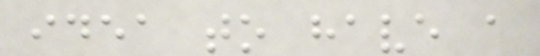idea to have a
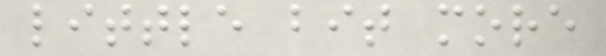little bit more
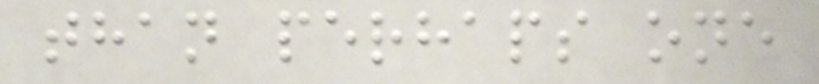than perhaps one
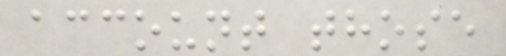account those
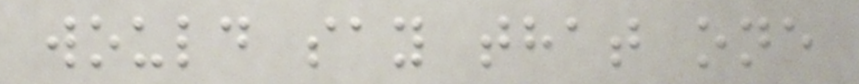would say that one
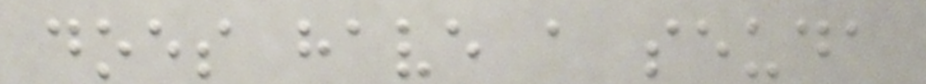does have a seuda
